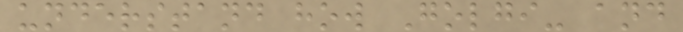understand how Golgi- and
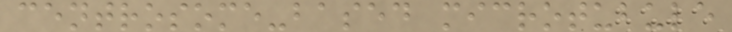centrosome-based microtubule
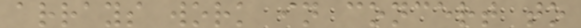arrays work in concert to
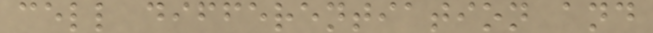cell differentiation and
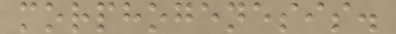morphogenesis.
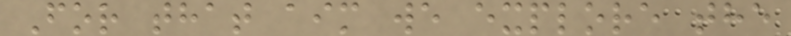For that aim we explore the
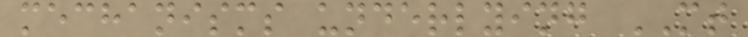mechanisms underlying MT
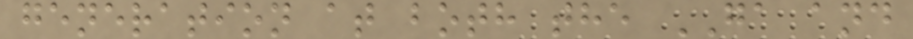generation at both the GA and
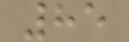85
